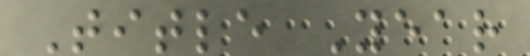Title Year
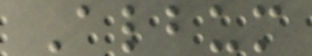Album
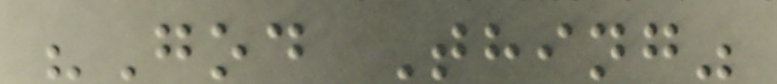"God Thing"
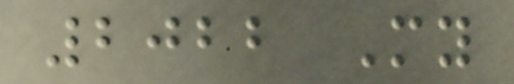2022 My
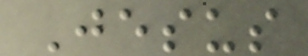Jesus
